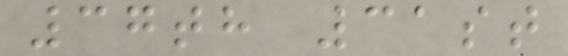37th 31st
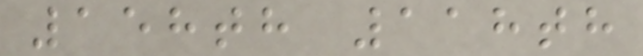158th 118th
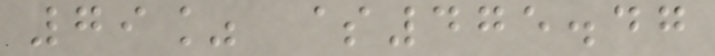79% $475.47
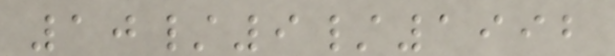10/9/1992
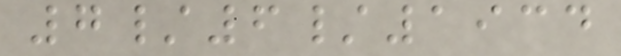7/6/1934
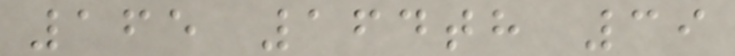165 164th 39
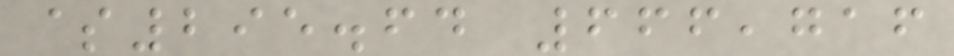$295.64 666,716
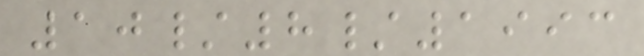10/8/1993
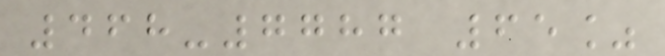468-7787 65%
